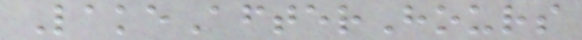LakeAfterHours
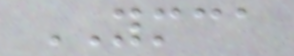YMCA
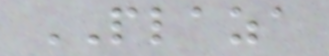PLAZA
